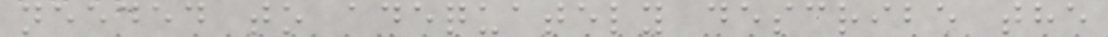needed to adequately describe the
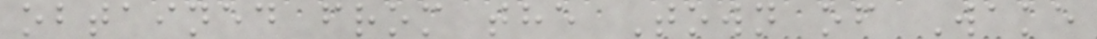obtained from the Town of Wake
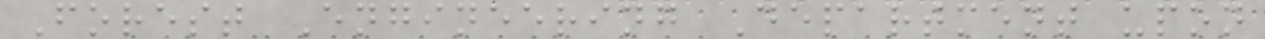Forest Engineering Department upon
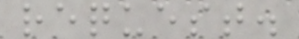request.
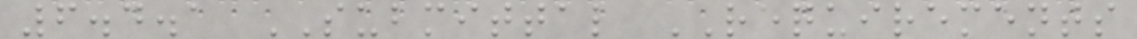6.4.1 SUBMITTAL REQUIREMENTS
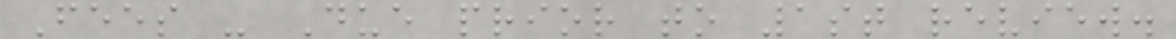Fees - Due prior to 1st review.
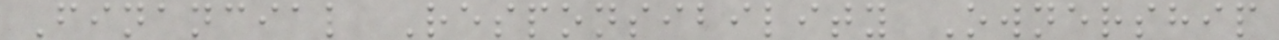Financial Responsibility Ownership
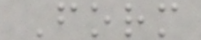Form
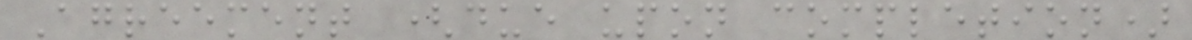Agreement (due upon completion)
